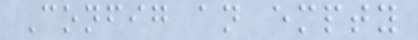Config an empty
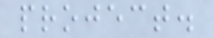project.
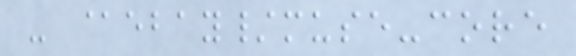- @ebay/muse-core
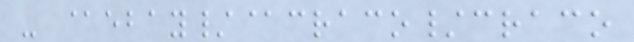- @ebay/@craco/craco
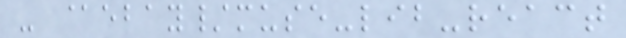- @ebay/muse-lib-react
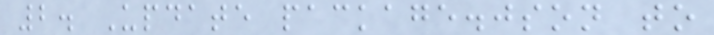2. Update package.json to
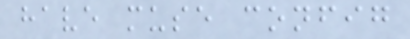have muse config
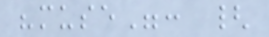"muse": {
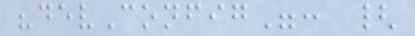"devConfig": {
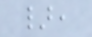},
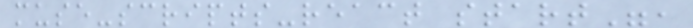muse-scripts-react start",
